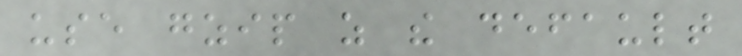use gzip as the default
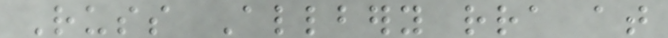Russ Allbery rra at
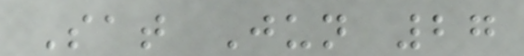Sat Jun 27
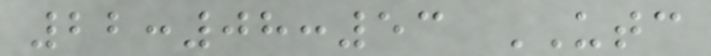22:08:53 UTC
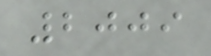2009
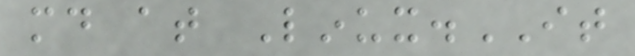md at Linux.IT
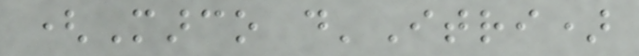(Marco d'Itri)
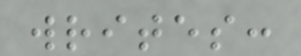writes:
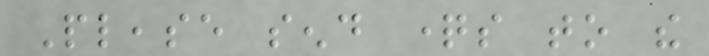Please send questions to the
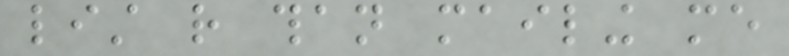list rather than mailing me
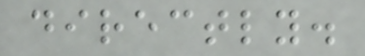directly.
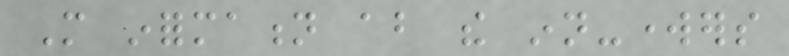More information about the inn-workers
